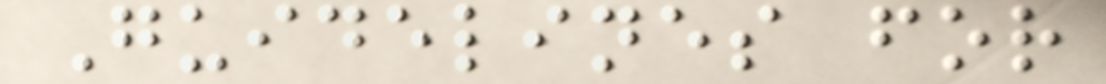Guidelines for
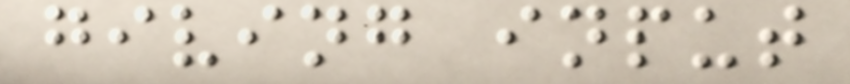giving input
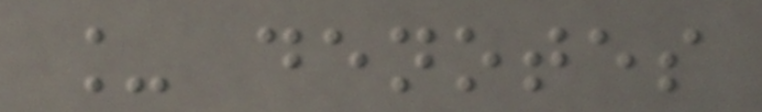_ denotes
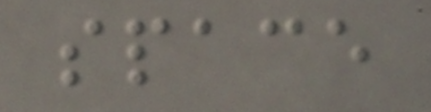space
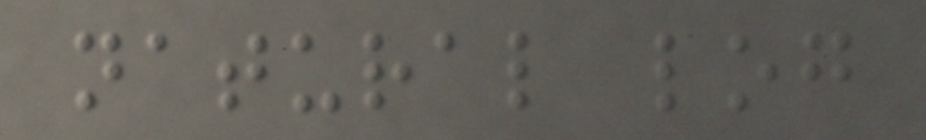natural log
